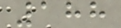188
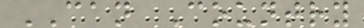CAN Country
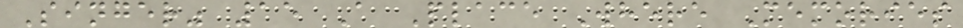Singer" 15 A Place Where Memories
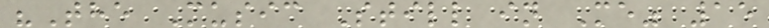"The Music Still in Me" 15
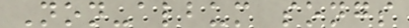Non-album songs
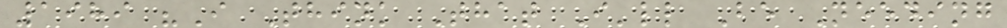1989 "I Think That I'll Be Needing
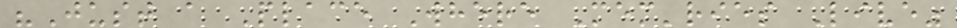"Just a Place Where Mem'ries Live"
